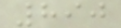890
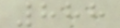888
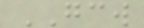GCW
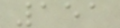151
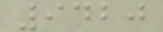9420
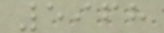5968
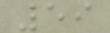59
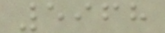5968
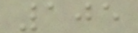105
